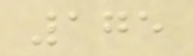175
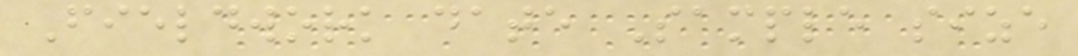Fieldwork date Sample size
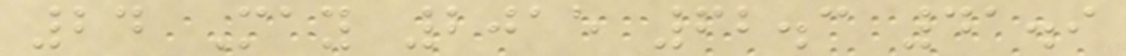24 May 2015 62.3 41.9
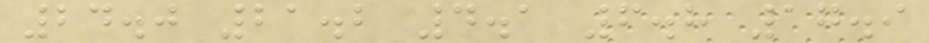24.0 21.2 4.1 6.8 17.9
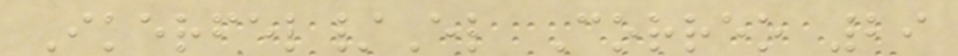Ikerfel/El Correo 29
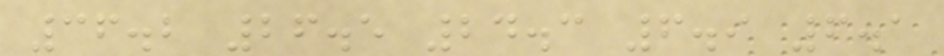36.2 26.5 24.3 6.9 6.1
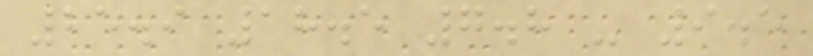25.9 18.5 7.8 - 9.5
